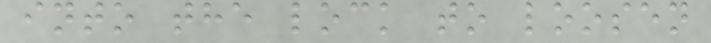into the lock to loosen
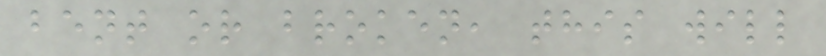bent or broken, this will
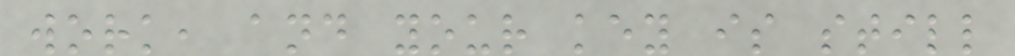work, and your key is still
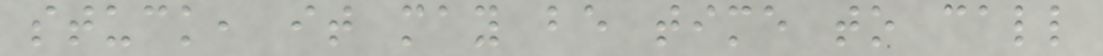stuck, it may be time to call
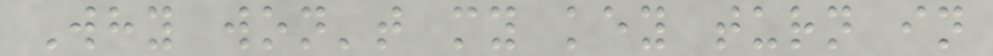Why won't my key turn in
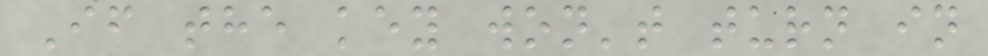If the key won't turn in
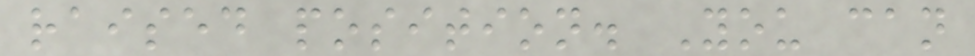raised position. You can
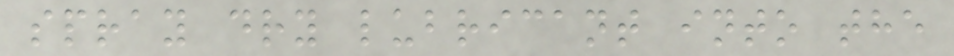spray dry lubricant into the
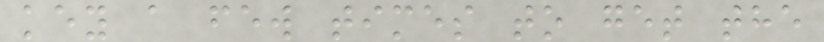key a few times to get the
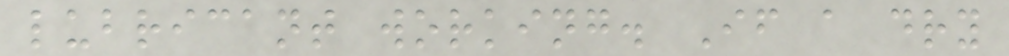lubricant working. If a dry
